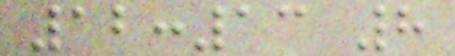12:13 8
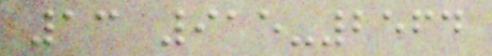13 915-2564
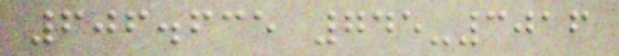606.635 745-3016
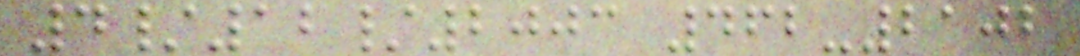4/12/2003 462-2102
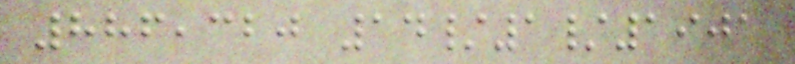886,320 14/1/1901
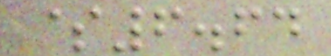$6.64
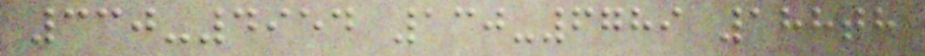330-4954 130-6789 188th
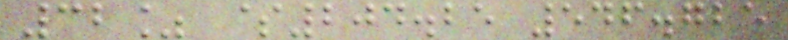32% $204.25 546.725
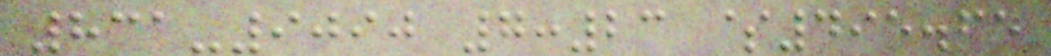831-9090 7:23 $495.65
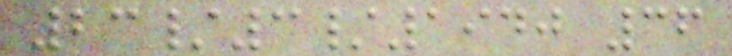23/3/1940 36
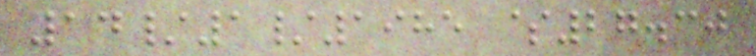14/1/1985 $27.30
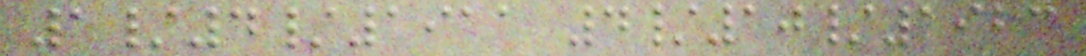1/4/1911 4/10/1923
